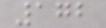172
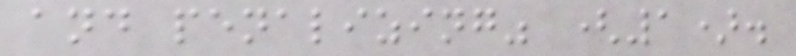and penalizing" (1).
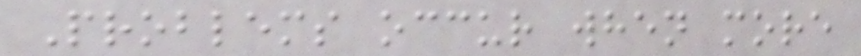Problems occur when more
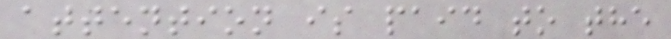attention is paid to the
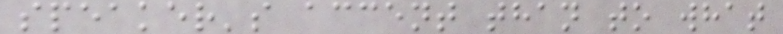speaker's accent than to what
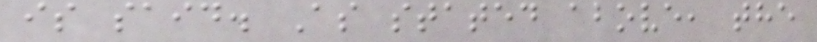is said. As stated above, the
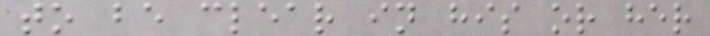to be clear in his or her
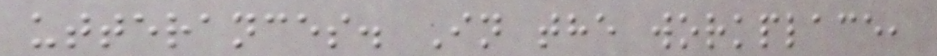utterances. In the workplace,
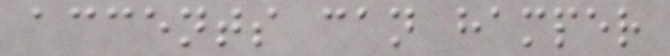accents can hamper
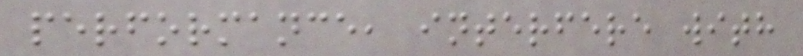performance, interfere with
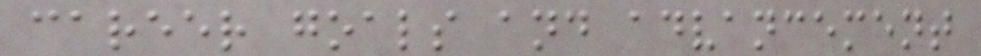career goals and advancement
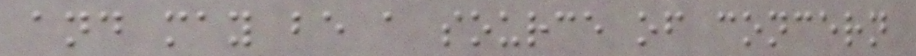and may be a source of concern
